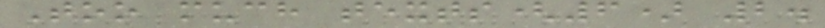Too much texts(6) 2.
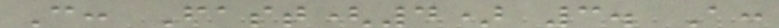C: Fast(4) 3. A:
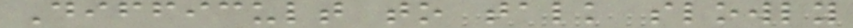Difficult to talk slowly
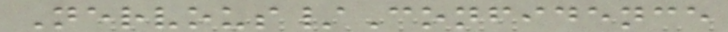Nervous/Confidence
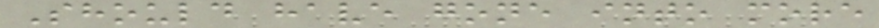Should have gone into more
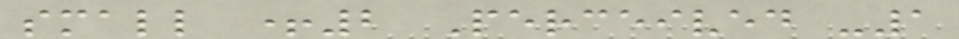small +2 Perceived -1
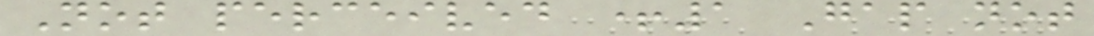Not perceived +1 Gap not
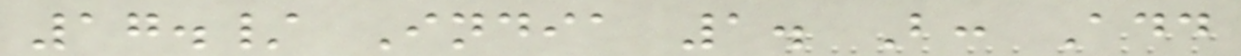17./ India 1. B: Add
